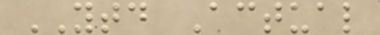YTD Actual
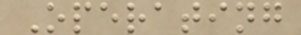Operating
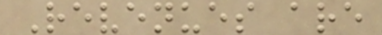Revenues are
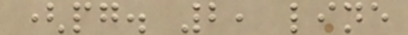(pg. 2, line
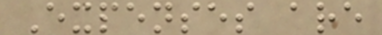Expenses are
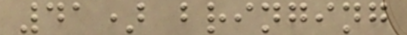41) bringing
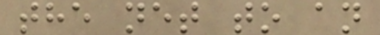the net to an
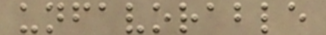unfavorable
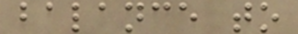balance to
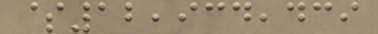$12,934,439
